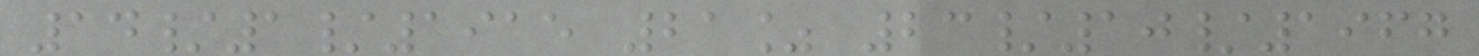14/1/1915 21% 23/10/1967
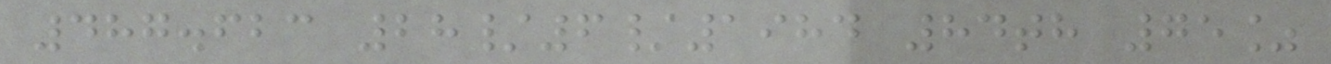487.623 28/6/1984 84th 75%
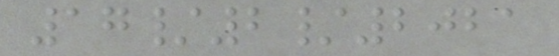17/2/2021
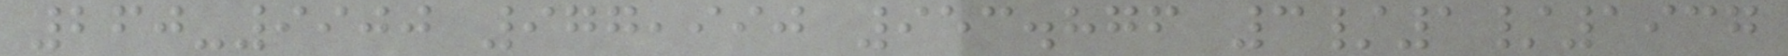260-9900 977,990 953.876 3/1/1937
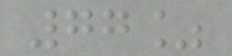77%
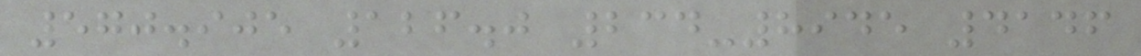570.905 126.0 234-8945 4146
